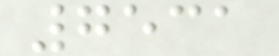7531
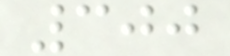300
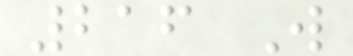216 W
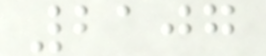2107
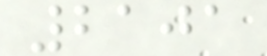2101
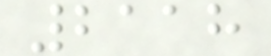2118
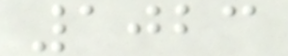1023
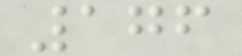176
